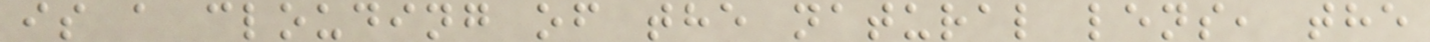is a clouding of the natural lens, the
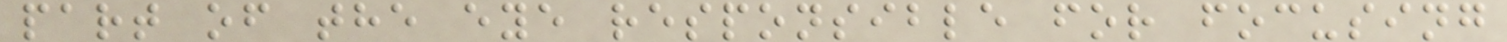part of the eye responsible for focusing
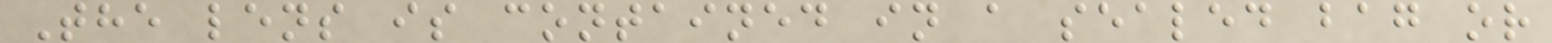The lens is contained in a sealed bag or
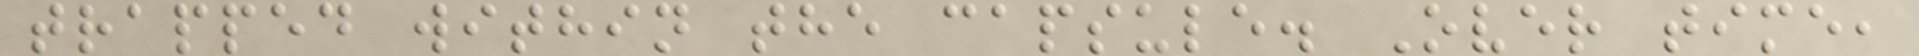trapped within the capsule. Over time,
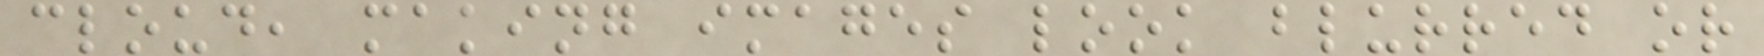cloud, making images look blurred or
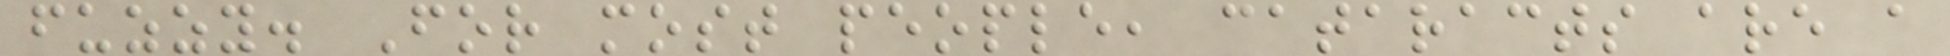fuzzy. For most people, cataracts are a
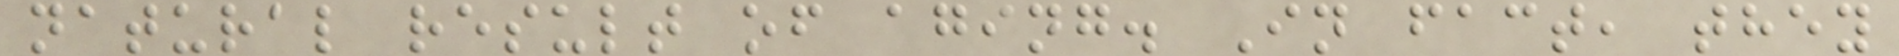natural result of aging. In fact, they
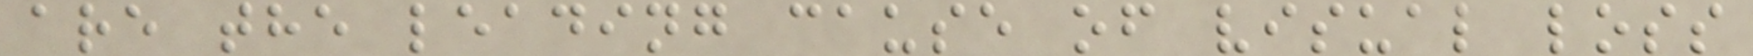are the leading cause of visual loss
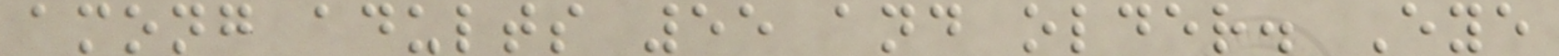among adults 55 and older. Eye
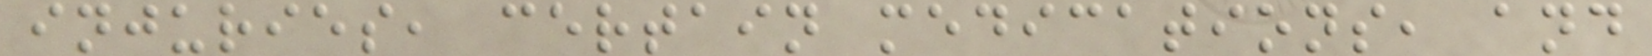injuries, certain medications, and
